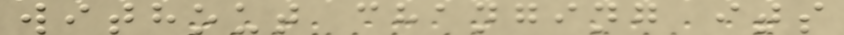without changing its
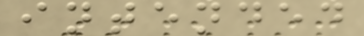intended
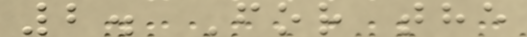2. For the
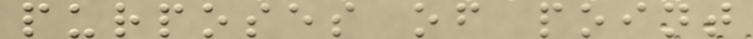purposes of point
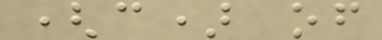(c) of
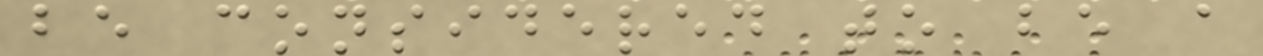be considered to be a
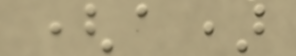(a)
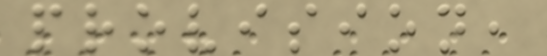provision,
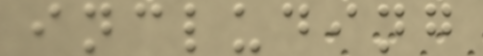including
